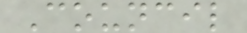Council
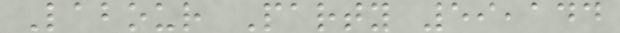Labour Party 59,144
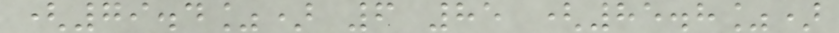(79.4%) 6 85 (85.8%)
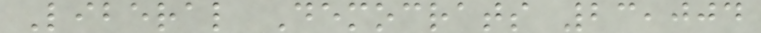Liberal Democrats 23,004
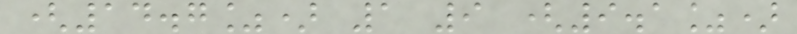(14.7%) 1 9 (9.1%)
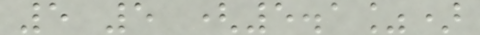5 5 (5.1%)
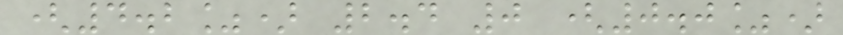(4.2%) 2.4 0 (0.0%)
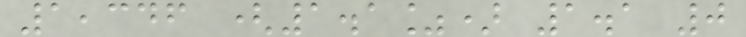1,346 (1.1%) 1.1 0
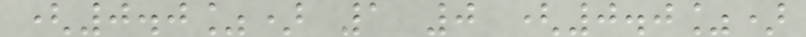(0.0%) 1 0 (0.0%)
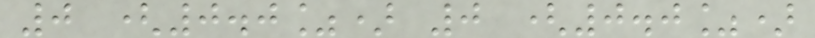0 (0.0%) 0 (0.0%)
